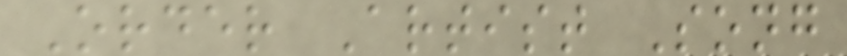Order Artist Song
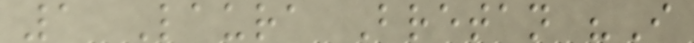1 Laura Bretan "I
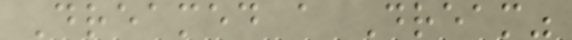Dreamed a Dream"
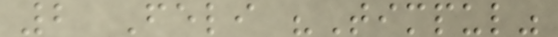2 Feli "Timpul"
